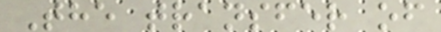The transfer of
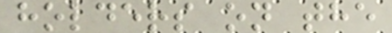holders on the
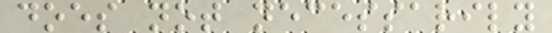does not necessarily
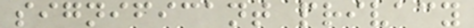significant privacy
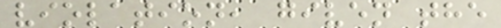violation, given the
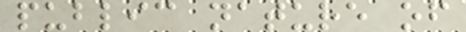public nature of
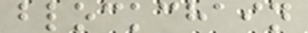blockchain
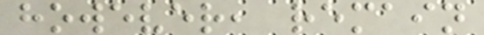however, remain
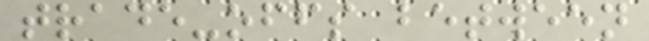trade-offs between
